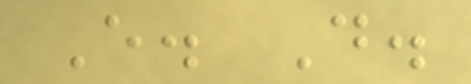E. D.
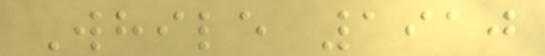While 1910
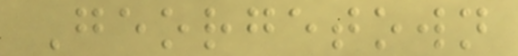Georgetown
